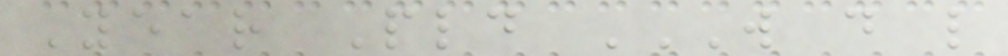Year Pld W D L
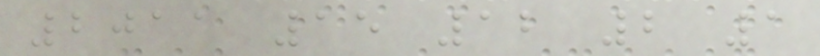2011 15 12 2 1
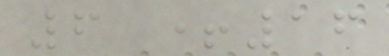6 +16
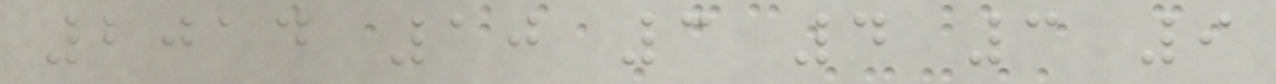2014 10 3 4 3 9
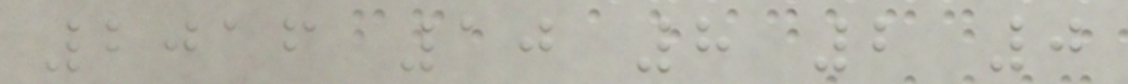2016 10 8 2 0
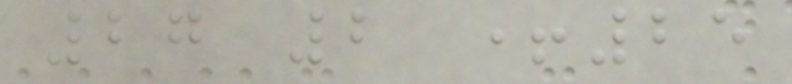27 2 +25
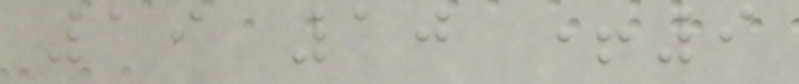19 10 +9
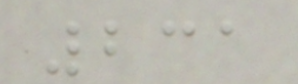231
